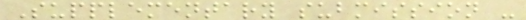Supplementary submission -
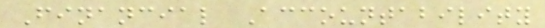Financial Accountability
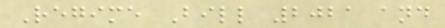Regime Bill 2021 and
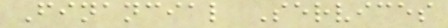Financial Services
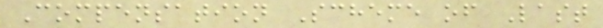Compensation Scheme of Last
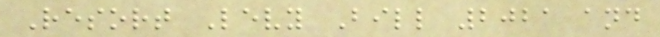Resort Levy Bill 2021 and
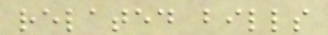related bills
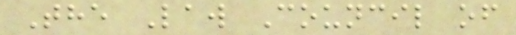The Law Council of
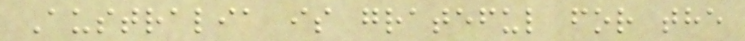Australia is grateful for the
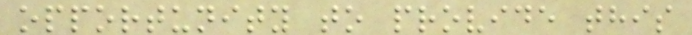opportunity to provide this
